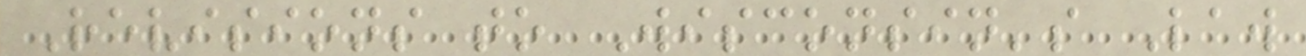Revisions to Wisconsin's Law
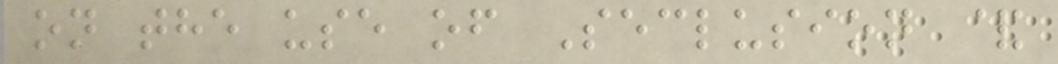on the use of Seclusion &
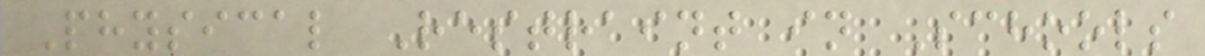Physical Restraint in Schools
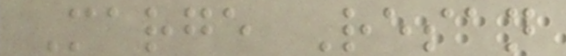Marge Resan
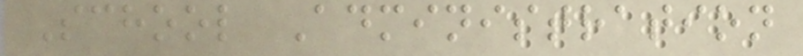School Administration
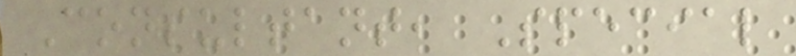Consultant, Special
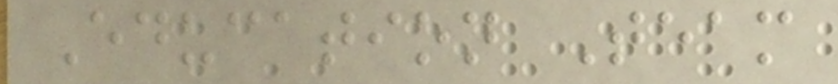Education Team
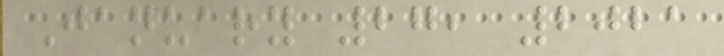January 27, 2021
